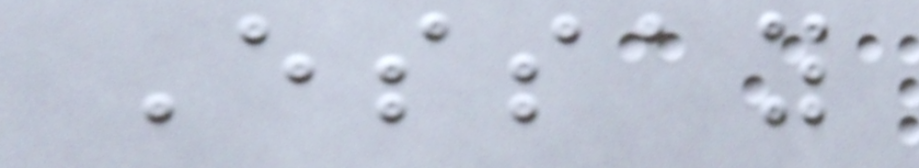Essay
